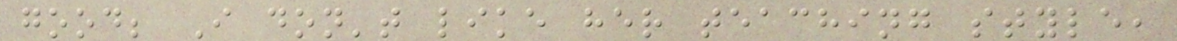good; I don't like her teaching style,
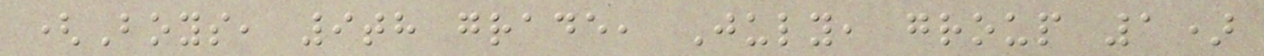(Boys, 9th grade, July, group 1)
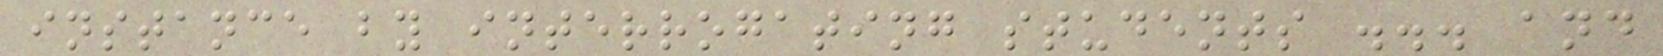instance by interrogating students ... and
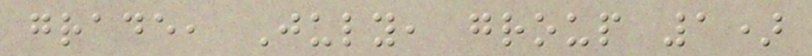grade, July, group 1)
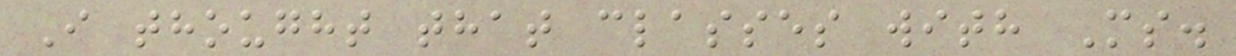I thought that classes with Ms.
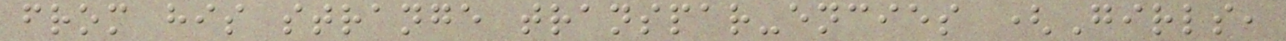from his strange transpar-encies (Girls,
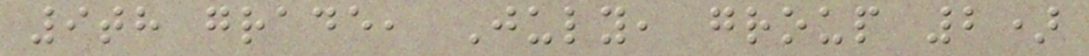9th grade, July, group 2)
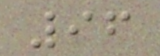96
